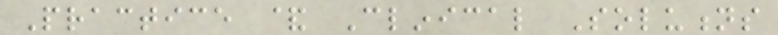Practice & Clinical Solutions
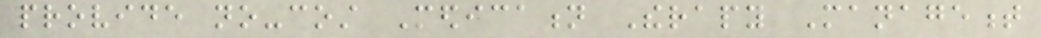provide no-cost Medication Therapy Management
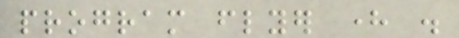program flyer here .
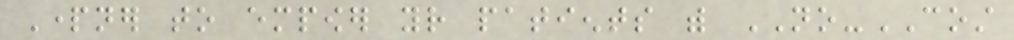Partner to empower your patients with NO-COST
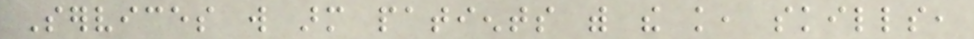Services will arm patients with the knowledge, skills,
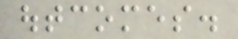outcomes.
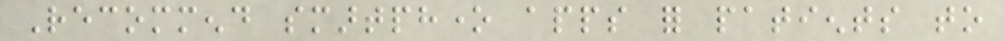Recommend smartphone apps for patients to
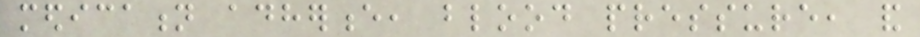medication adherence, blood pressure, and
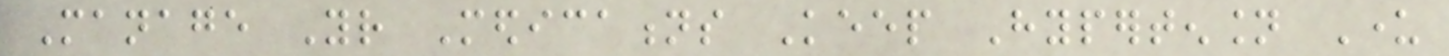Manage Your Medications Keep Hypertension Under
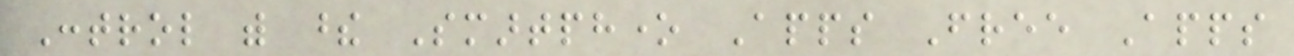Control with these Smartphone Apps Free Apps
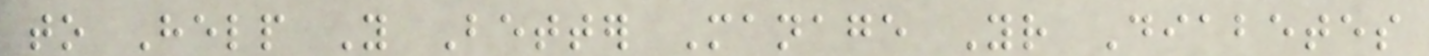to Help You Better Manage Your Diabetes
